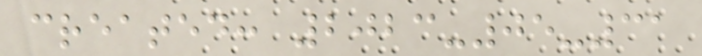created: 2023-05-31
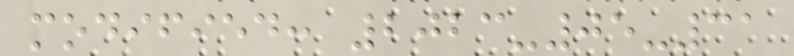modified: 2023-05-31
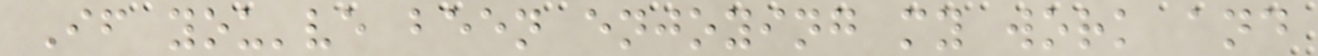If you've been enjoying my work and
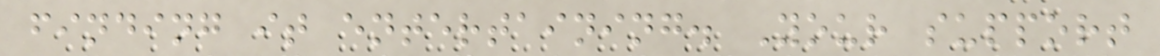finding it entertaining. Your support
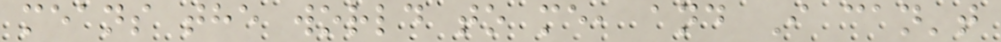means the world to me, and I can't
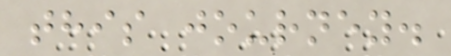this journey.
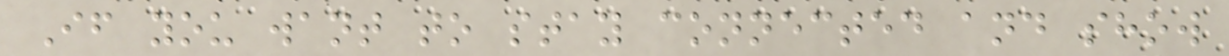If you want to stay connected and show
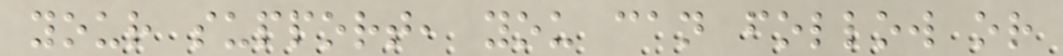your support, you can follow or
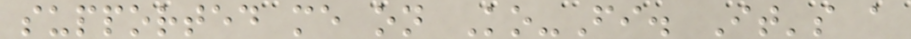supported me on Ko-Fi. It's a
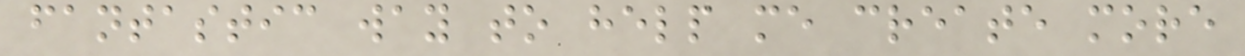fantastic way to help me create more
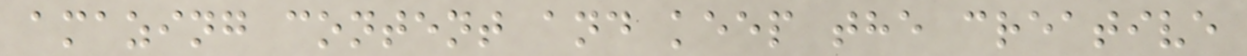amazing content and keep the creative
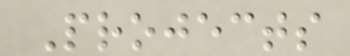Projects
